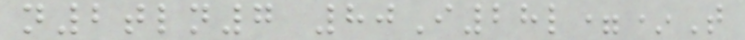n2tln7 80I28l=*T
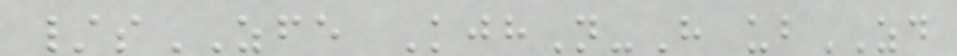/sZFE KjhN-H ubZD
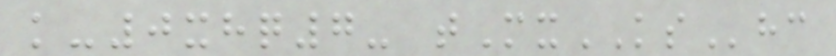k-0xhq7- tMxKShc
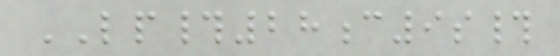LP#28c9s#
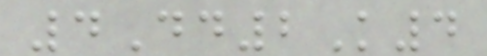4Dd2K4
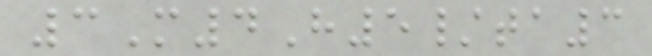3M4H5/ta3
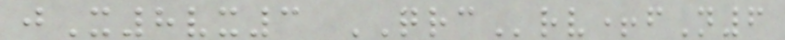jX8vx3 QRCrv+fN6
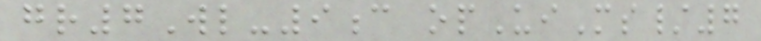gr7Wl-9c opUiMs/7
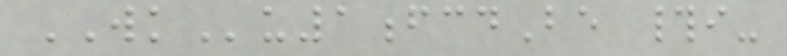WKu1fcdBe #i-
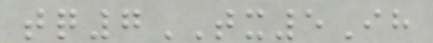tq7TX5Ih
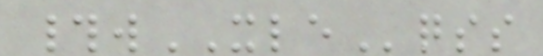#wXLEqss
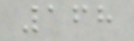168
